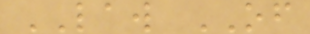LAW OF
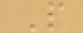P
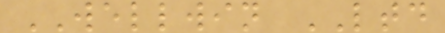WELLWIN LTD
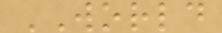WORLD
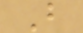B
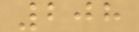208
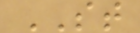ST
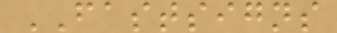FASTSIGNS
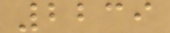2239
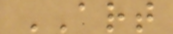ART
